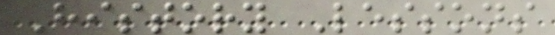History Lessons
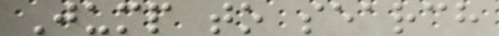Jump to search
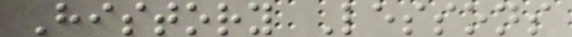History Lessons
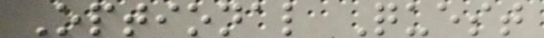Optional Quest
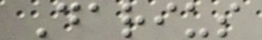Darius
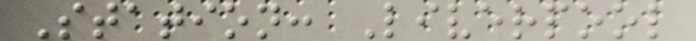Station: Liverpool
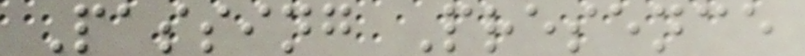Passing Presence
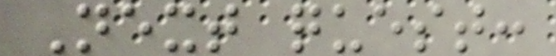Next quest:
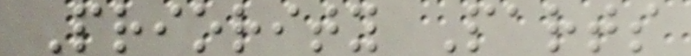Priority Parts
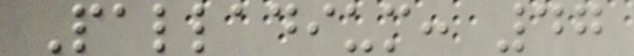Palladium: 47
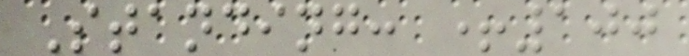Standing: +100
